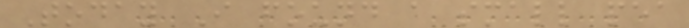Today I found a small pea
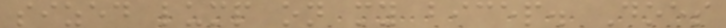sized lump on my bicep. Does
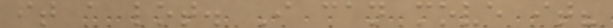it a lot. I can move it?
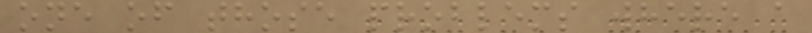one of those problems where a
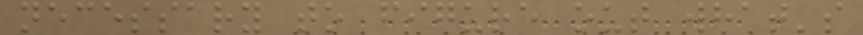necessary to figure out what's
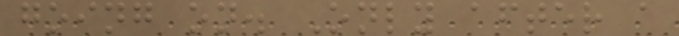going on. Only after a
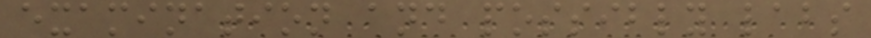examination and possibly labs
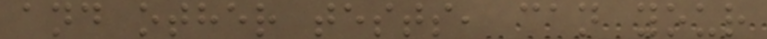and other tests, can your
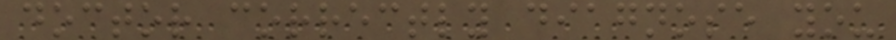doctor correctly diagnose you
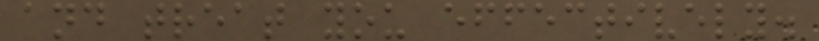and treat you effectively.
